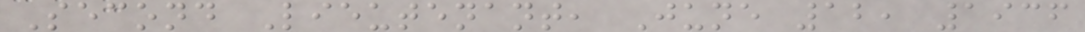Second Lieutenant, June 12, 1936
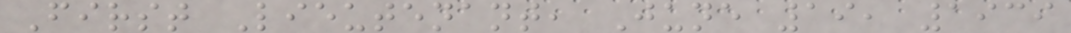First Lieutenant, June 19, 1939
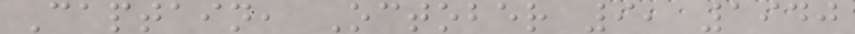Captain, October 9, 1940
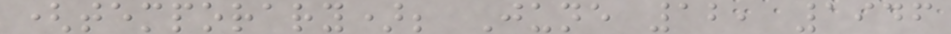(temporary); June 12, 1946
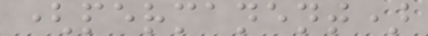(permanent)
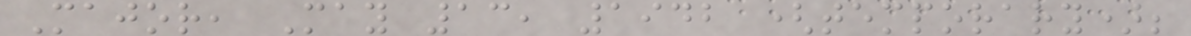Major, May 13, 1942 (temporary);
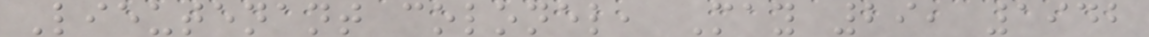Lieutenant colonel, May 29, 1942
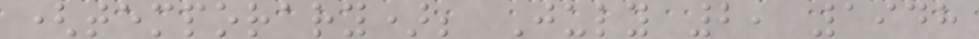(temporary); July 2, 1948
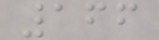166
